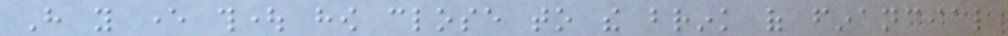Have you ever thought how close to the brink of financial
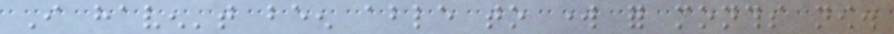I haven't been able to work for months now.
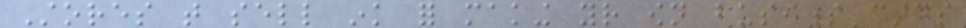Stores that sell ink for making your own business cards
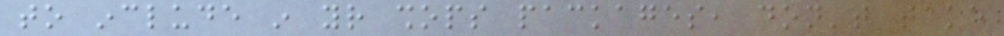to include in your shops packages, don't take
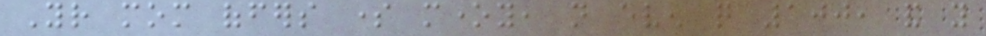Your mom offers some money, not even quite 100, and you
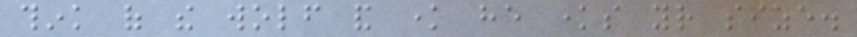think of the wolf and know he knows your size.
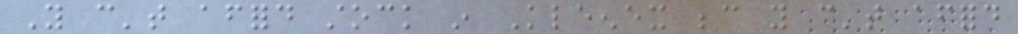You can't afford stock in Kleenex because you can't afford
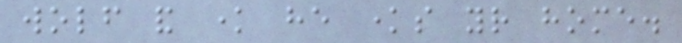wolf and know he knows your home.
